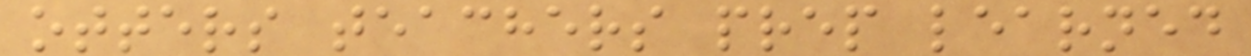otters teachers prep learned
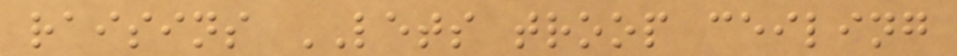raisins LETS troop ceiling
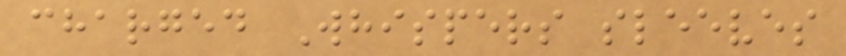charged Whispers sleeves
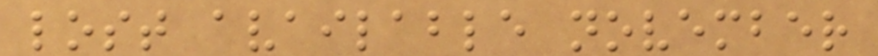lost available november
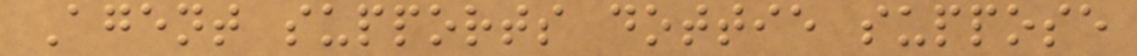Agent supports dottie suppose
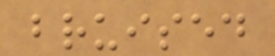bruised
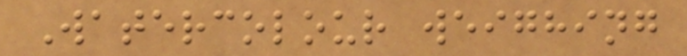Watercolour weighing
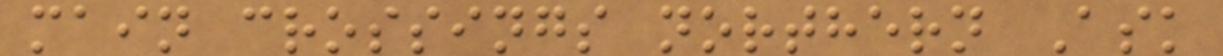main crossings northern Ask
